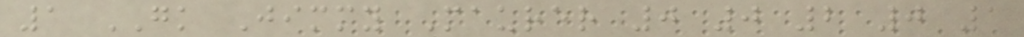1 GK Jimmy Maurer 0 0 2 0 1
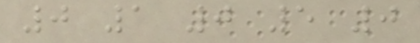0 1 0 5 0
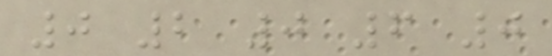0 2 0 6 0
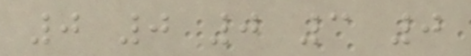0 0 0 3 0
